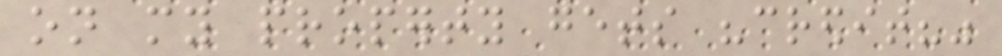on my property gets "credit?"
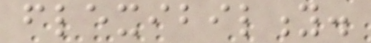flexibility.
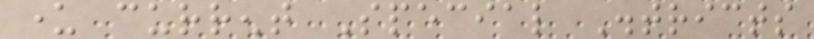under current Special Districts
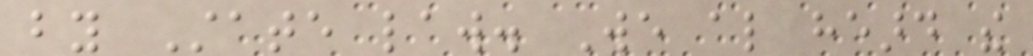by State law. We also heard the
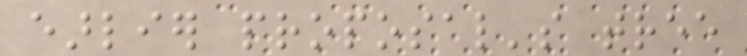earlier proposal's tree
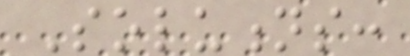Solutions:
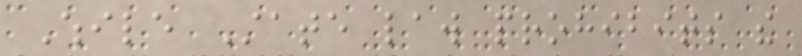While State law prohibits the
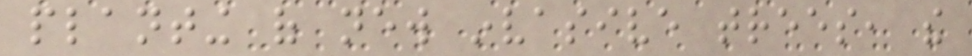planting of new invasive trees, the
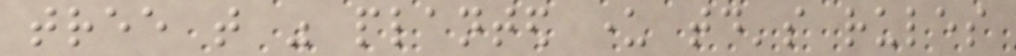tree that was planted under today's rules
